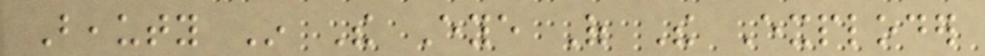Beauty In The Eye Of The Exploder
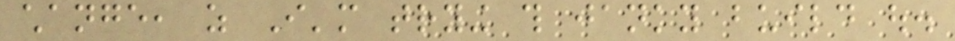change, as I'm trying this janky build out.
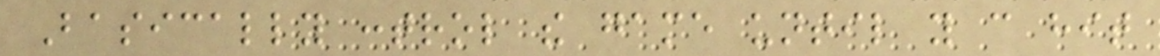Basically control the game until you can hit
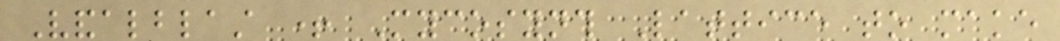Vandalblast + Mycosynth Lattice to make
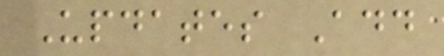Updates Add
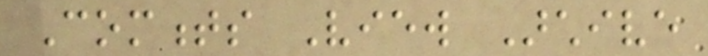Comments View Archive
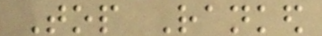Top Ranked
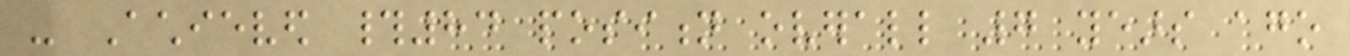- Achieved #84 position overall 7 years ago
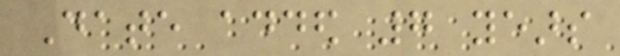Date added 7 years
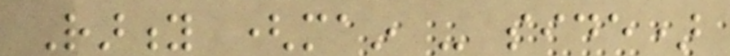Rarity (main - side)
